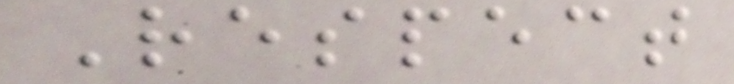Respect
